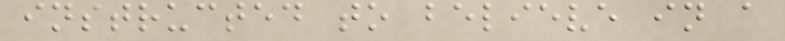instructed to believe in a
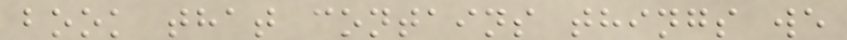book that contains things we
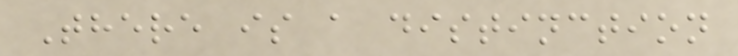There is a distinction
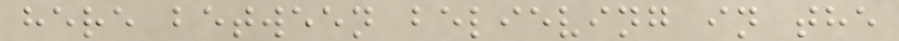here between believing in the
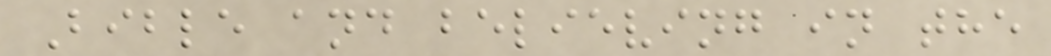Bible and believing in the
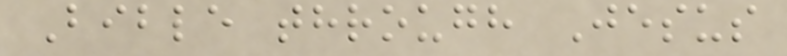Bible through Jesus
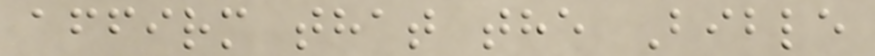affirm that the Bible
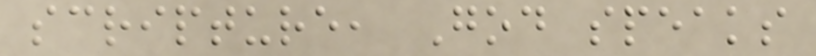scripture, God speaks
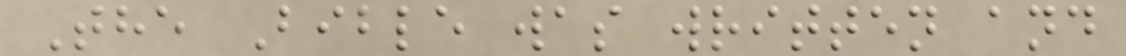The Bible was written and
